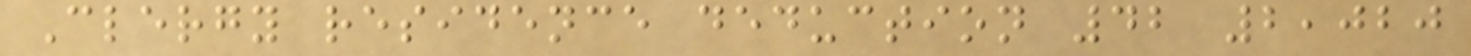Clergy residence deduction 42 2,020
